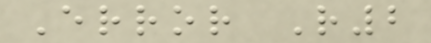Error R2
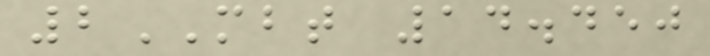2MBT 14.450
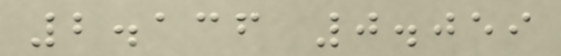2.136 0.059
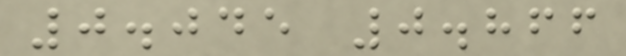0.045 0.866
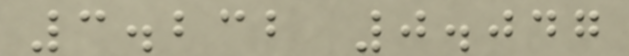3.232 0.047
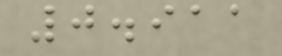0.911
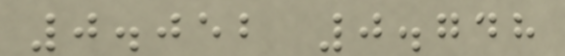0.052 0.748
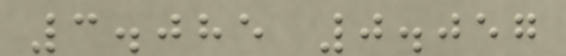3.085 0.057
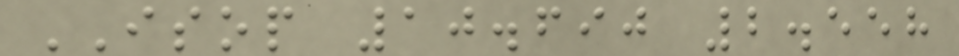ISOP 10.690 2.558
